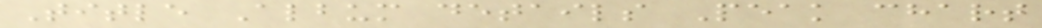Title Album details Peak chart
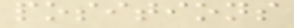positions
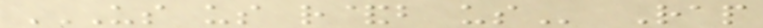US US R&B US Rap
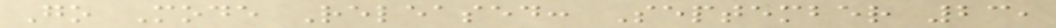Go Mode Released: September 23,
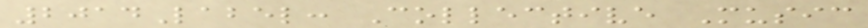2014Label: Collective Music
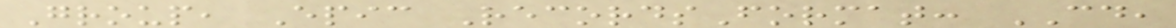Group, Epic RecordsFormat: CD,
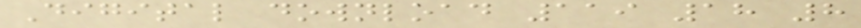Digital download 119 18 8
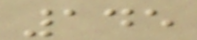145
